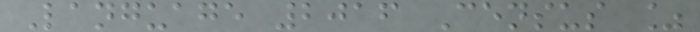Language 2016 Census %
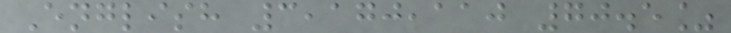English 3,170,110 70.5%
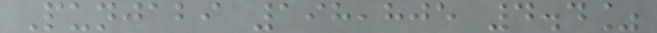Punjabi 198,805 4.4%
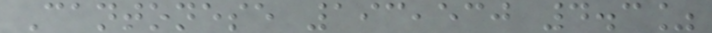Cantonese 193,530 4.3%
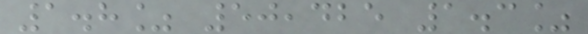1.8% 50,425 1.3%
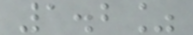1.2%
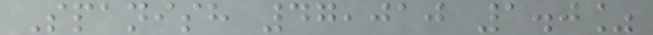Spanish 47,010 1.0%
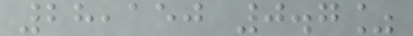28,150 0.7%
